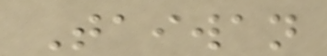Taiwan
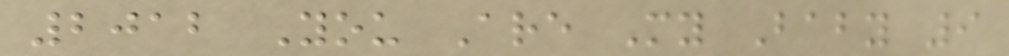2012 You Are My Baby 9
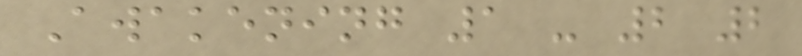Awakening 1 - 2 2
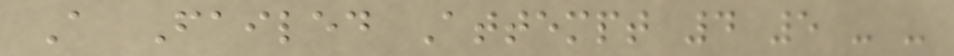A Failed Attempt 4 5 - -
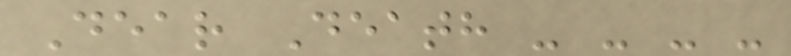Dear Death - - - -
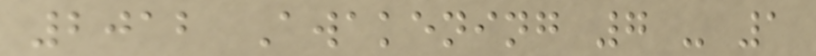2012 Awakening 7 - 1
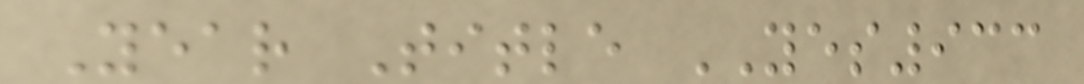Year Title YES933
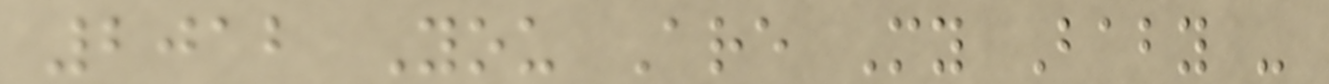2012 You Are My Baby -
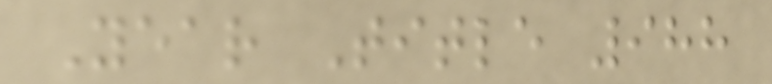Year Title 988
